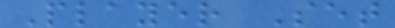Player Set
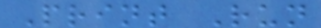Print Run
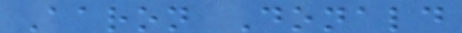Aaron Donald
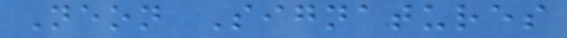Neon Signatures
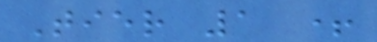Tier 1 +
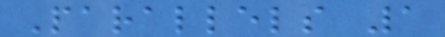Parallels 1
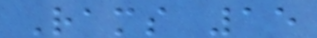Rams 15
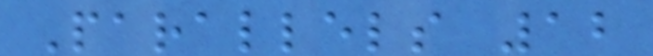Parallels 12
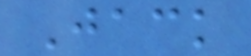Jack
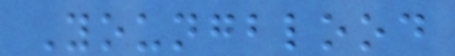Youngblood
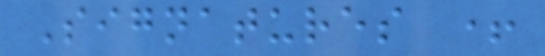Signatures +
